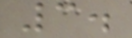3.
